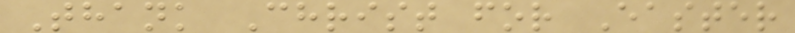Thank Christ for Easter
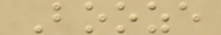Booze
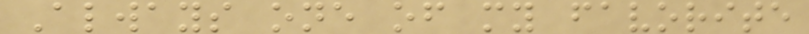Always one of my favorite
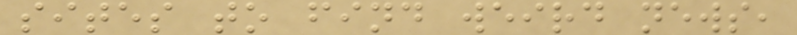sites to find weird news,
